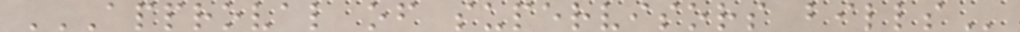APPROVAL OF SUPERVISORS BILLS
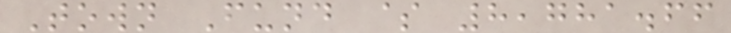Town Fund $ 8,781.66
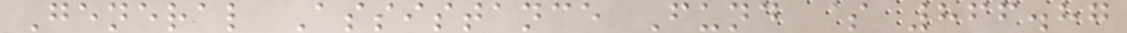General Assistance Fund $ 866.87
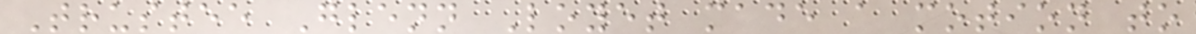Trustee Glenn Loyet made a motion to
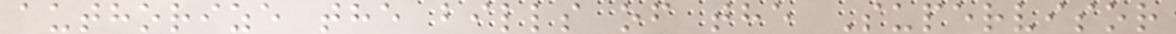authorize the bills of the Supervisor
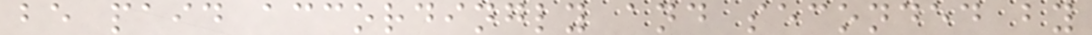be paid accordingly and seconded by
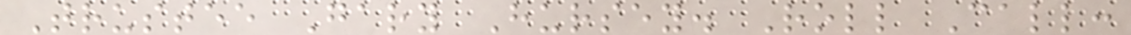Trustee Gary Hursey. Roll Call:
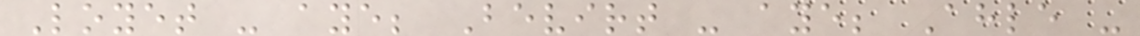Loyet - aye; Bevirt - aye; Ahle -
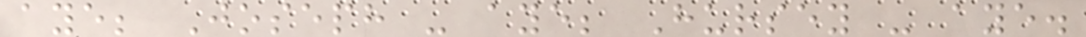aye; Joseph - aye; Hursey - aye.
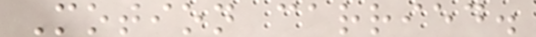Motion carried.
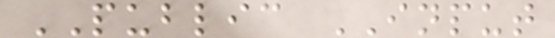PUBLIC INPUT
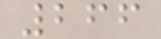266
